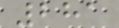281
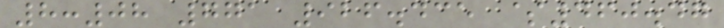8:08 771 926.435 $460.47
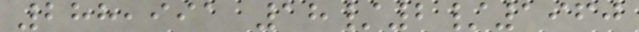288,991 18/2/1960
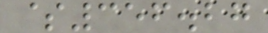$356.27
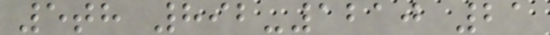5th 892-1210 21
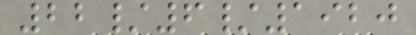22/6/1920
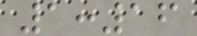1:16
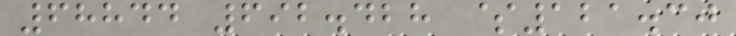68844 692.428 $121.30
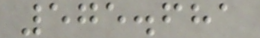575.681
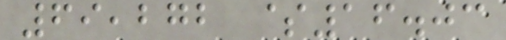69,272 $16.03
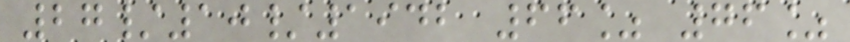27/10/1942 66% 76%
